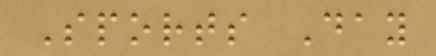Sports Day
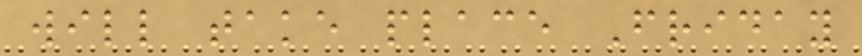will take place Friday
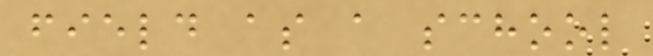field as a school
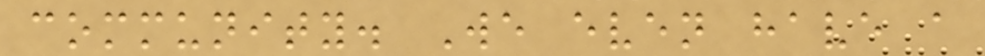community. We even have a
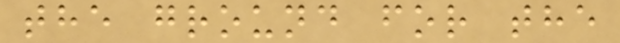the ground for the
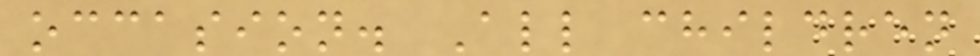occasion. All children
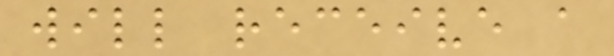will receive a
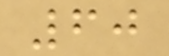60
